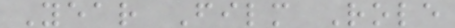Year Film Role
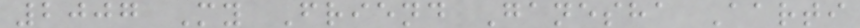2007 My Friend Ganesha Aarti
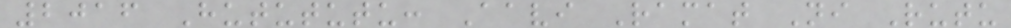2016 Hutututu: Aavi Ramat Ni Rutu
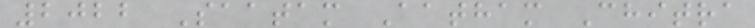2022 Saatam Aatham Chitra
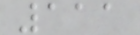111
